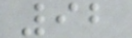92
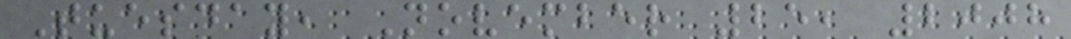Tuesday, November 25, 2008
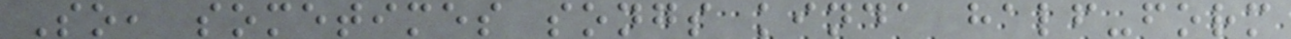So, sometimes songs kinda half-form
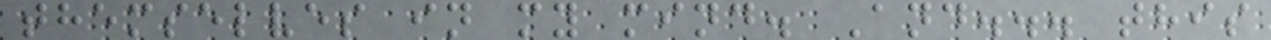themselves in my mind. And... this
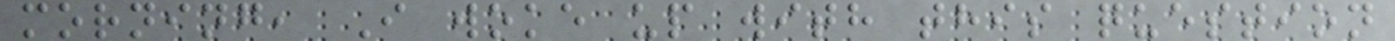morning, I woke up with this question
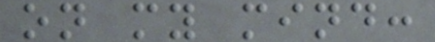on my mind:
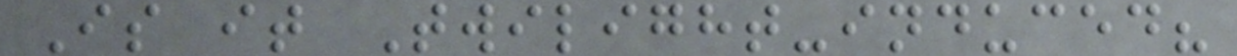Is it Twilight-induced?
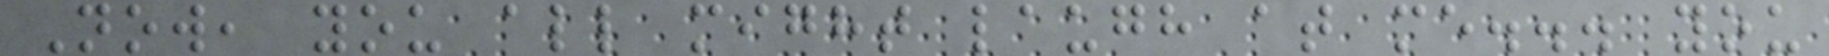Now, you all might laugh at me... you
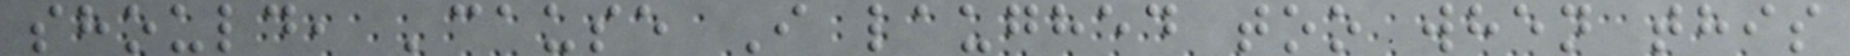should, 'cause I laughed too when this
